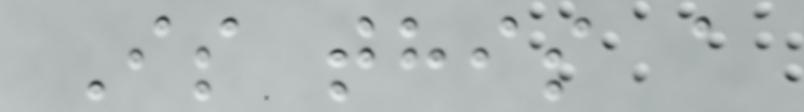Is this a
